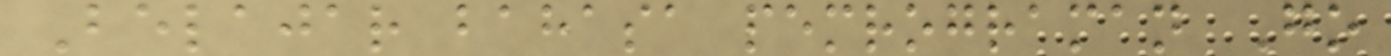Belajar bahasa pemrograman Go
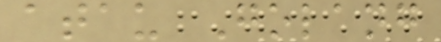atau Golang
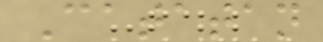Catatan
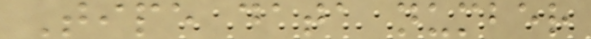Tipe data number
